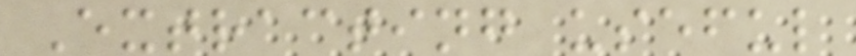Extracting useful
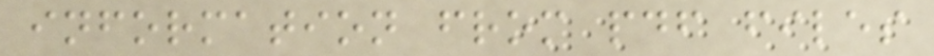information from pdf files
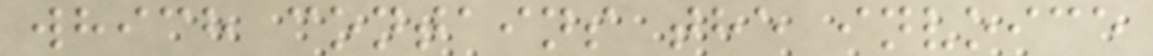which contains the invoice
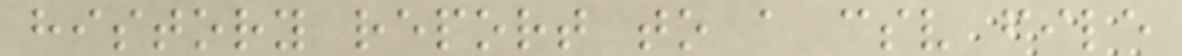history report to a csv file
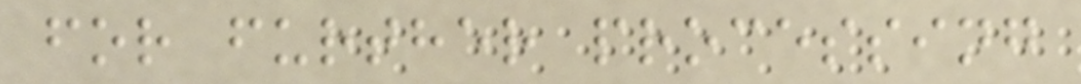for further processing
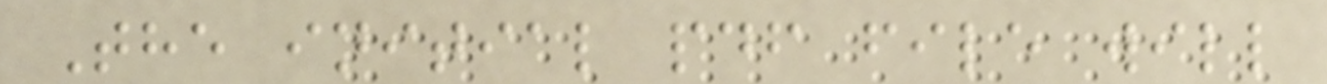The initial pdf file will
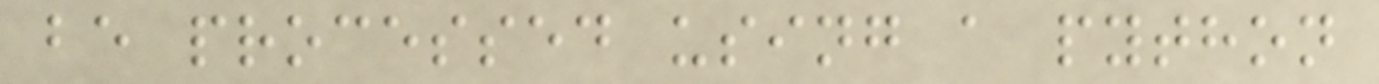be processed using a python
